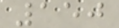150
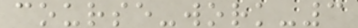course-work-3
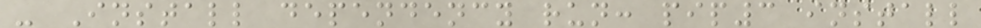- Install dependency run: pip3 install
